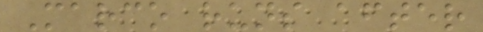Marco runs after
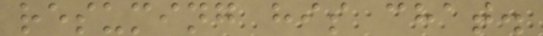resuming his chat.
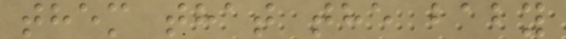them that the baby
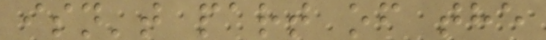isn't part of the
